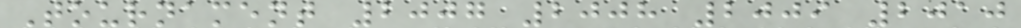Tournament 2007 2008 2009 2010
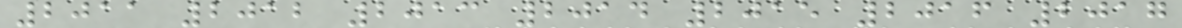2011 2012 2013 2014 2015 2016 2017
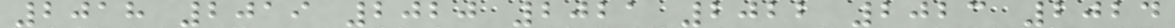2018 2019 2020 2021 2022 2023 2024
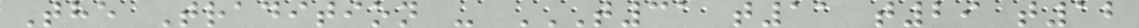The Tradition - T31 T11 T29 T12
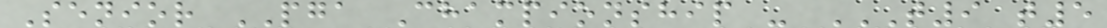Senior PGA Championship - T9 T5
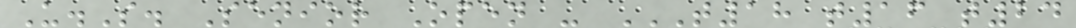U.S. Senior Open - T18 T16 T24
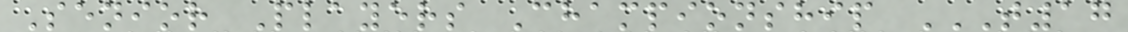Senior Players Championship T17
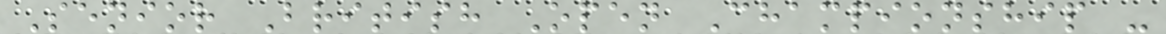Senior British Open Championship -
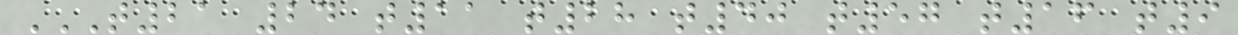T21 24 T11 T28 T40 T57 T16 T9
